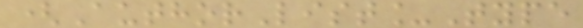(AuthorList_Type
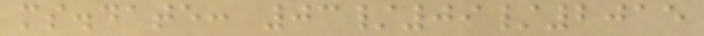ms.date: 03/09/2015
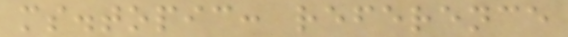ms.topic: reference
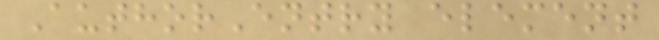AuthorEntry element
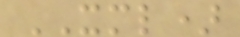XML)
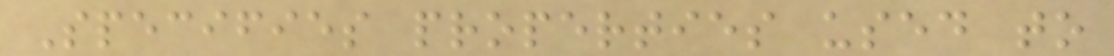Specifies properties used to
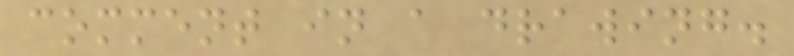comment in a drawing.
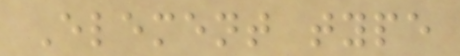Element type
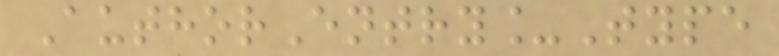AuthorEntry_Type
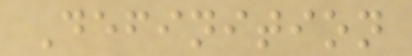Definition
